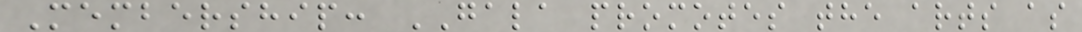Membership: GALA promotes the arts as
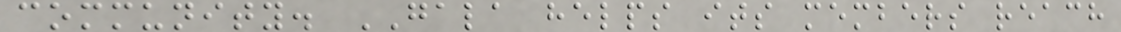community. GALA helps its members reach
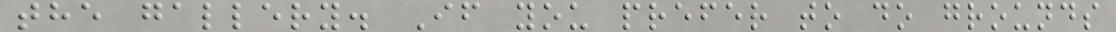the gallery. If you prefer to do grounds
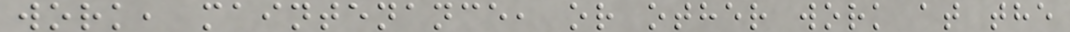work, maintenance, or other work at the
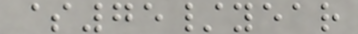$75/year
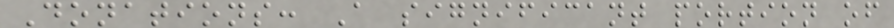Donations: A significant portion of
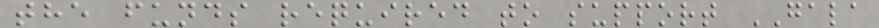the funds required to support GALA
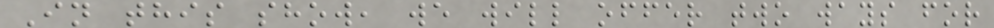In this show, we will offer two ways for
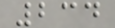234
